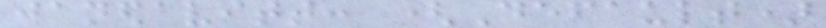janedavitt: (Default)
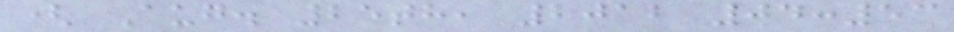( Aug. 25th, 2012 04:53
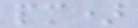pm)
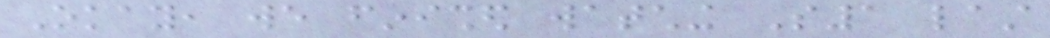Okay, we finished watching S1 last
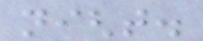night.
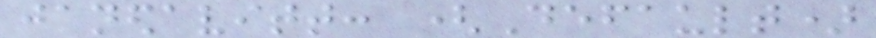janedavitt: (Default)
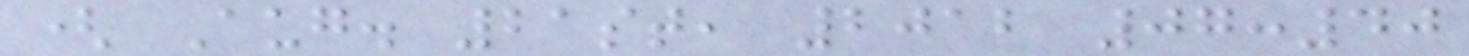( Aug. 21st, 2012 07:40
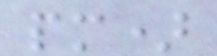pm)
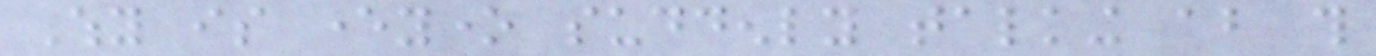Why is everyone suddenly talking about this
